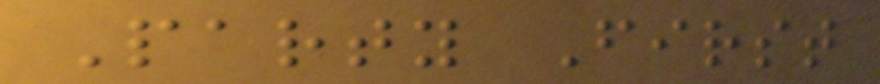Party First
